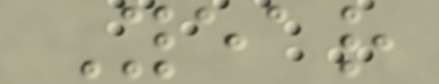Year
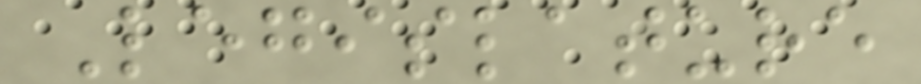Legislature
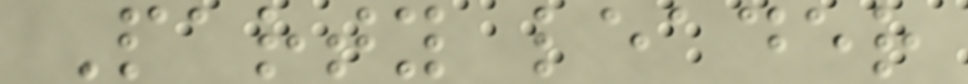Party leader
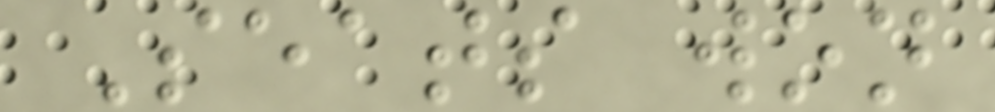Seats won
